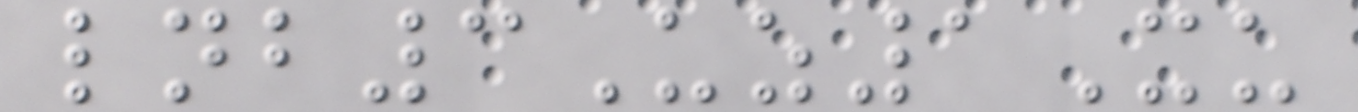lnb3Uz1Xu
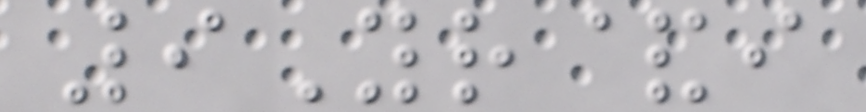9Yr&i
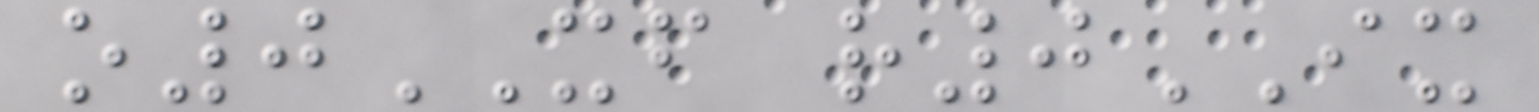o0XF r0IX
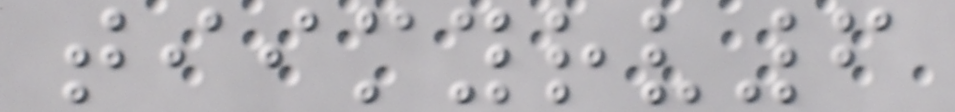tiimyrv6
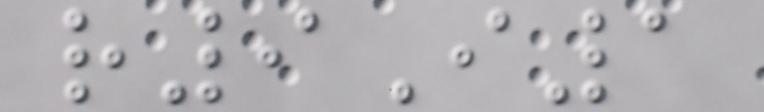r9I1
